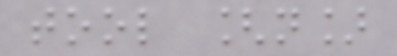tool [n]
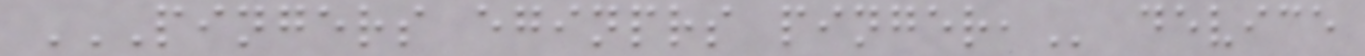PINGERS EGINPRS PINGER, device
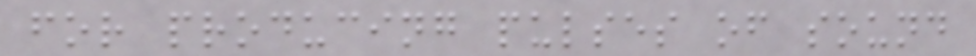for producing pulses of sound
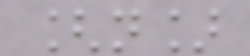[n]
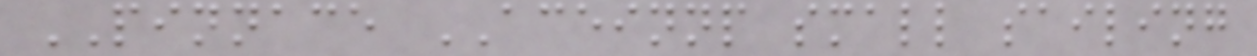PINNACE ACEINNP small sailing
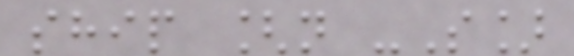ship [n -S]
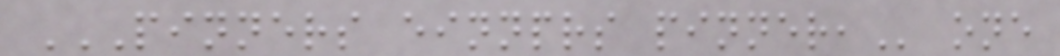PINNERS EINNPRS PINNER, one
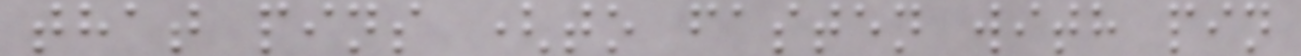that pins (to fasten with pin
